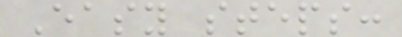Easy steps:
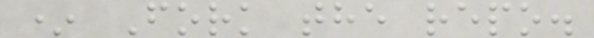* Fork the repo.
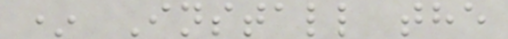* Install the
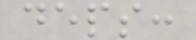deps:
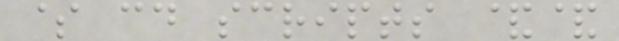$ cd scripts &&
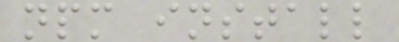npm install
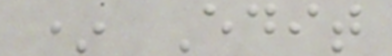* Edit
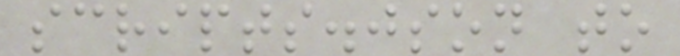scripts.json to
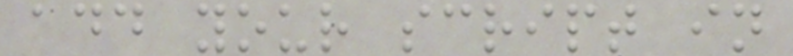add your script in
